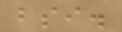bsi.
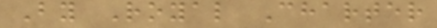By Royal Charter
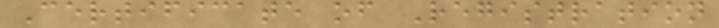Certificate of Registration
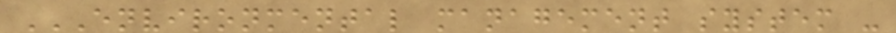ENVIRONMENTAL MANAGEMENT SYSTEM -
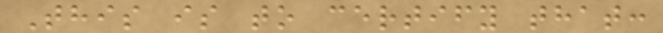This is to certify that:
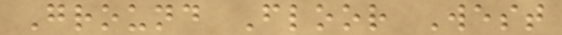Ground Floor West
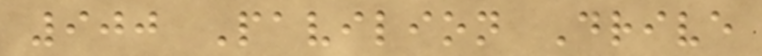900 Pavilion Drive
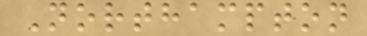Northampton
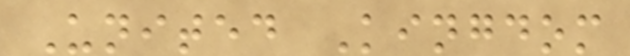United Kingdom
